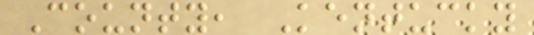County, Kentucky
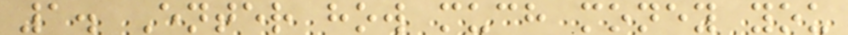1. Enter how much money you
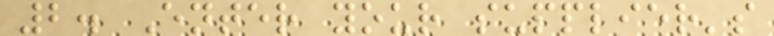2. Enter your supplier's
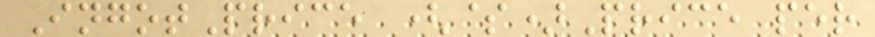IngotPrice ($)Price per
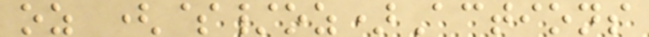oz ($/oz)Actions
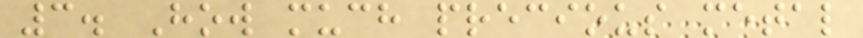3. How much precious metal
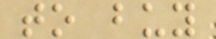to buy
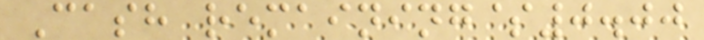Cash remaining$0.00
